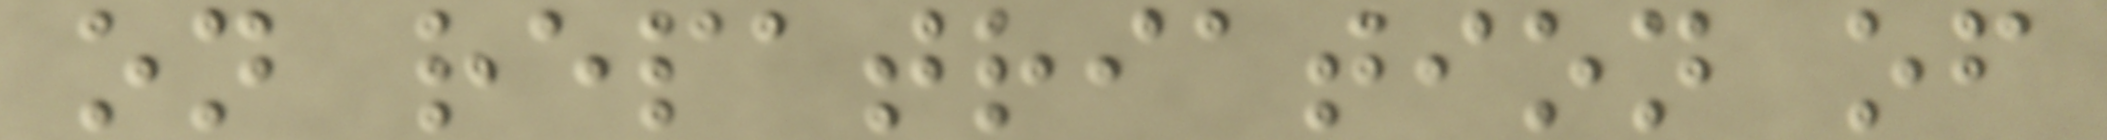on repatriation of
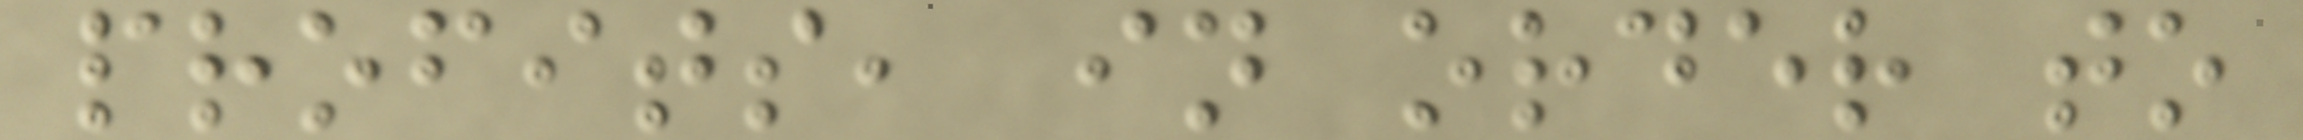profits, in order to
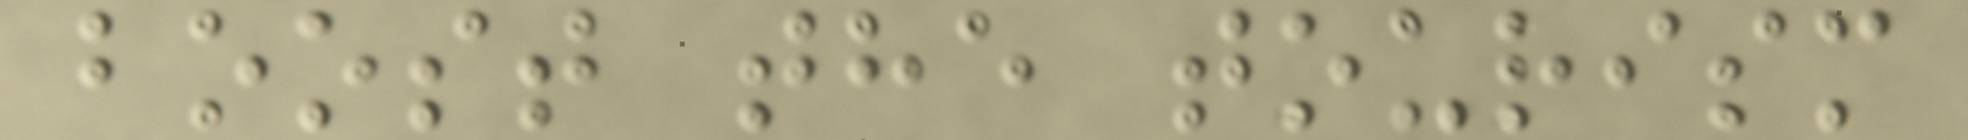boost the tourism
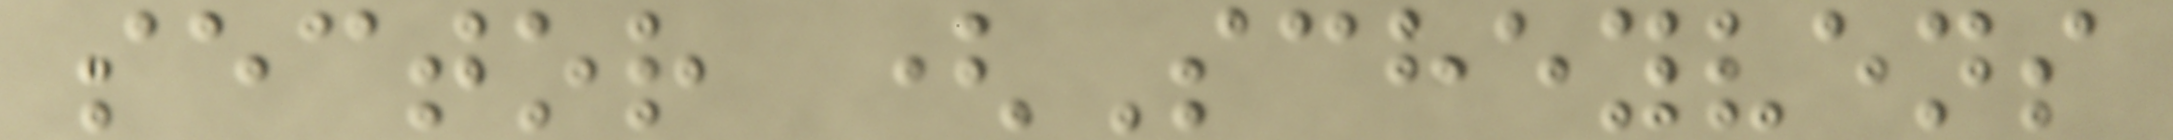sector (Scheyvens
